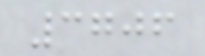3706
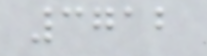3712
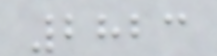2823
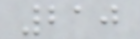210
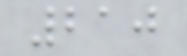210
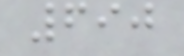690
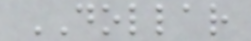DOLLAR
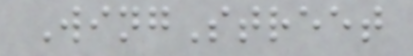WingStreet
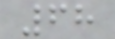68
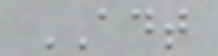ADT
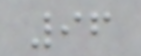96
